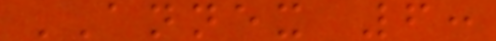ANNEX 6:
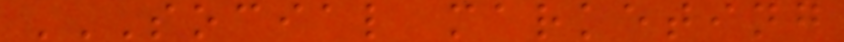SOCIAL MARKETING
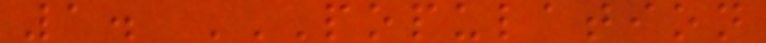1. POPULATION
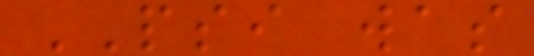PSI was
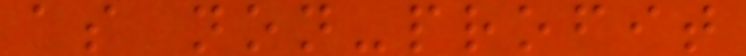as non-profit
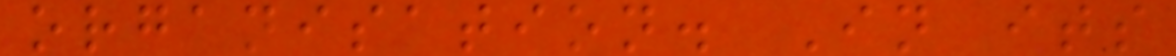organisation. In its
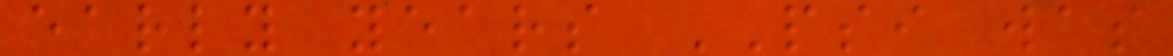early years PSI was
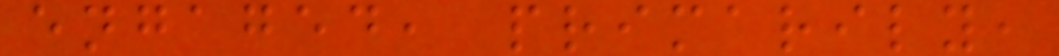engaged, primarily,
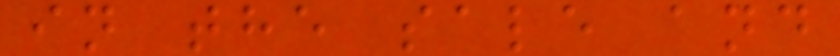in the sale and
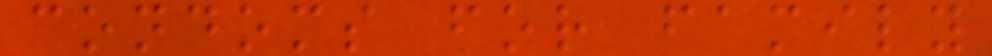condoms for family
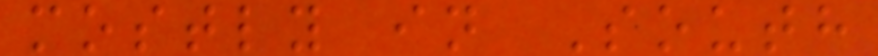mostly in South
